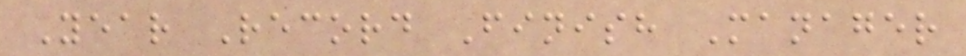Year Record Finish Manager
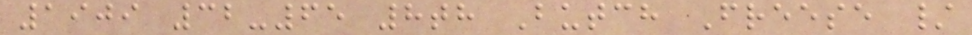1909 32-65 8th Butch Freese /
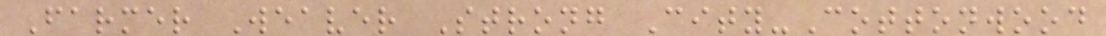Farmer Weaver Strong City-Cottonwood
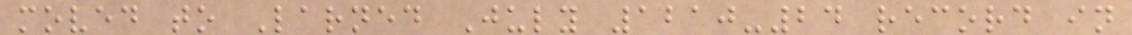moved to Larned July 1210-24 record in
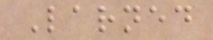Larned
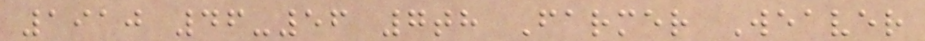1910 46-56 7th Farmer Weaver
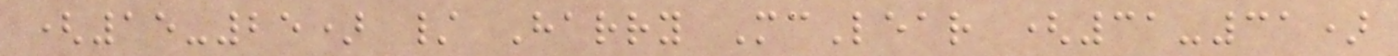(15-25) / Harry McLear (31-31)
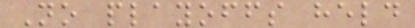No playoffs held
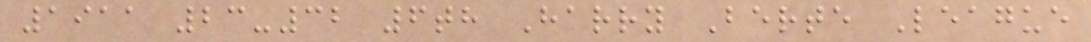1911 23-32 6th Harry Berte League
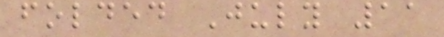folded July 11
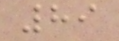89
